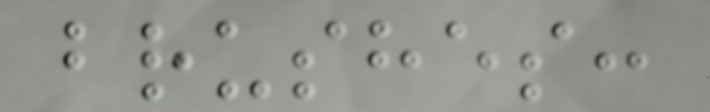brushes:
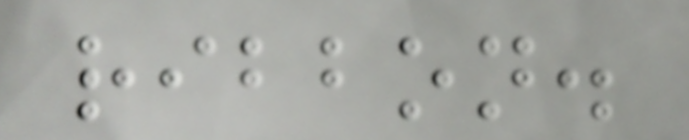ribbon.
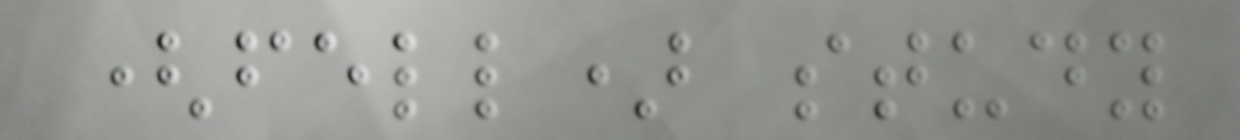(fell) study
